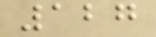127
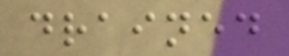drained
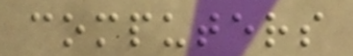computers
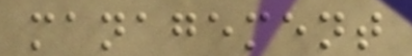management
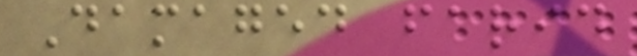Damaged farid
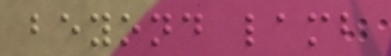beyond lamb
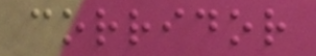corridor
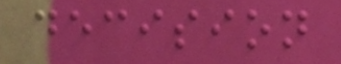decision
